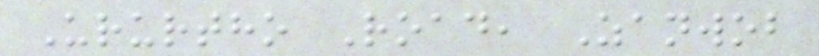Ururtho Road, Zanwob
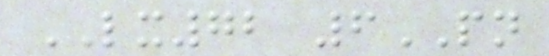LX72 6PN
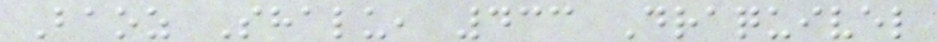Baoz Shalu, 433 Draquivel
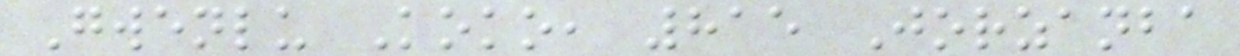Gwenlu Koko, 815 Jorzanba
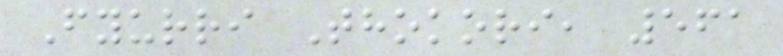Fyurri Thokori, 561
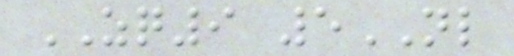ZQ9 5NL
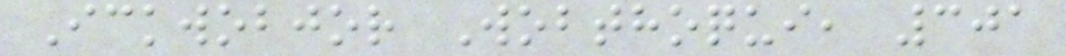Ickwobjor Wobthoqui, 301
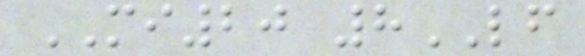MI20 8LF
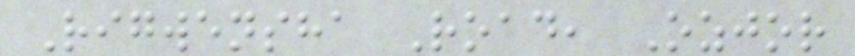Rigwensha Road, Ozjor
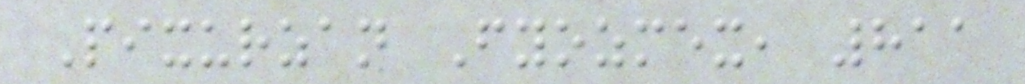Pixurzan Fyozmex, 811
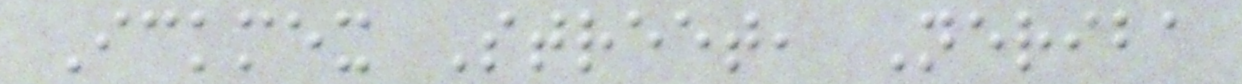Ickmex Street, Neriba
